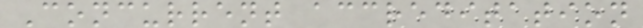Concurrent accreditation
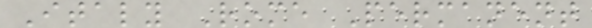Italy Rome Permanent
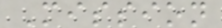Mission
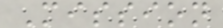Mission
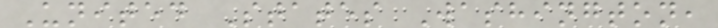United States Washington,
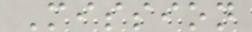Mission
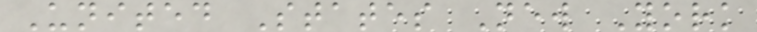United States New York
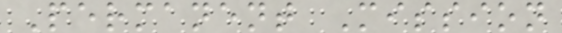Permanent Mission
